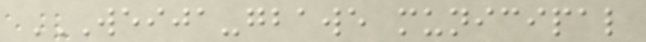WEIJA-GBAWE MUNICIPAL
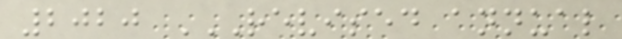2020 REVISED ANNUAL
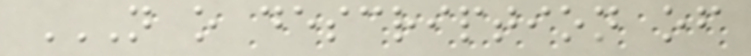N O DESCRIPTION OF
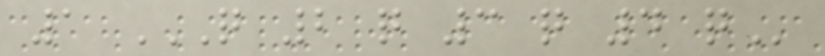1 Q 2 Q 3 Q 4 Q
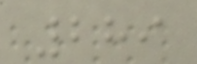289
